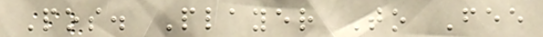Pos. Player To Fee
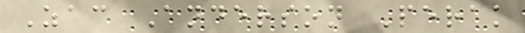Zac Anderson Perak
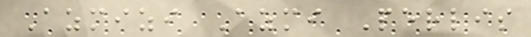Azmizi Azmi Perlis
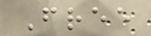Free
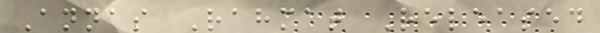Annas Rahmat Released
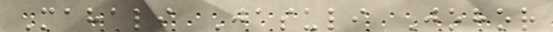Mahali Jasuli Johor
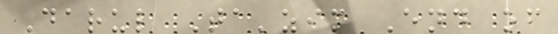Darul Ta'zim End of
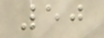50
